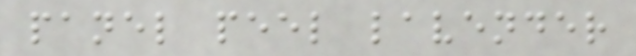panel peel lavender
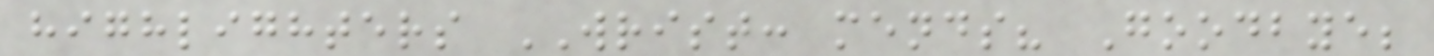highlighters WRIST: mends? Goodbye;
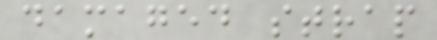damaged strap
